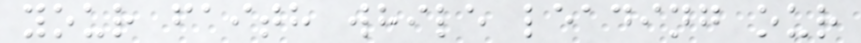your faith while leading our
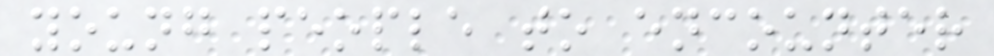young people to encounter
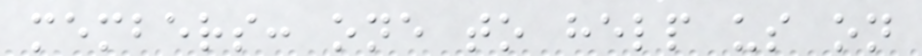members: one to help us on
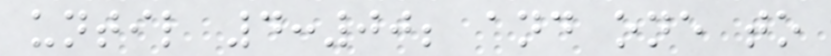until 4:00; and one to
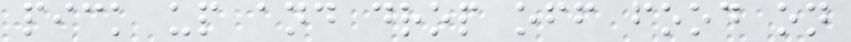pick up and drop off food on
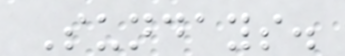Sundays.
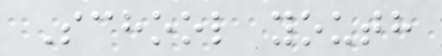School youth
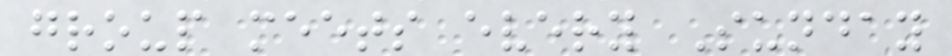group meets every Sunday
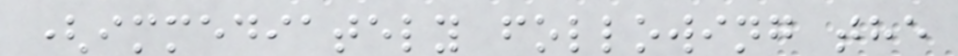(immediately following the
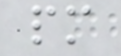pm
